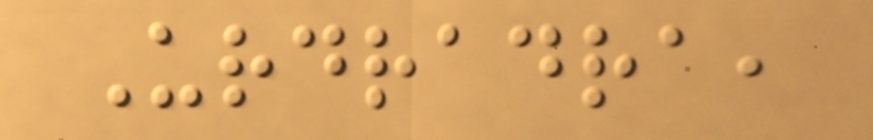Urdradra,
